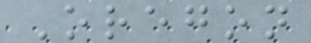Oregon
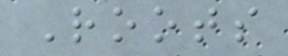Roots
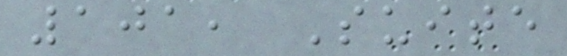101, Suite
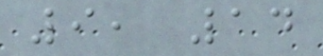9, 14
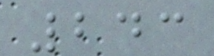243
